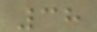38
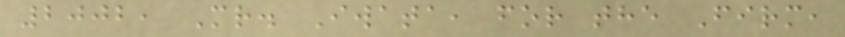2002, Mr. Iwata, for the Firm,
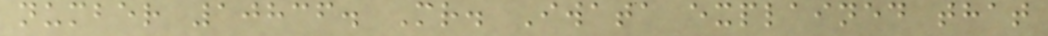number 10836. Mr. Iwata explained that
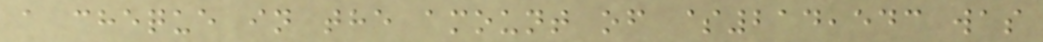a cheque in the amount of $214,543 was
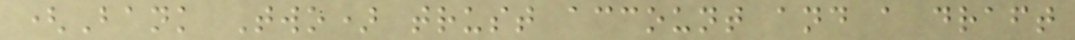(Bank Two) trust account and a draft
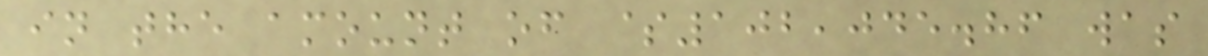in the amount of $102,045.86 was
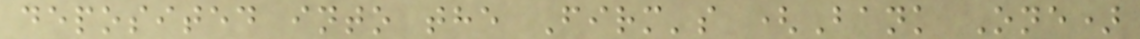deposited into the Firm's (Bank One)
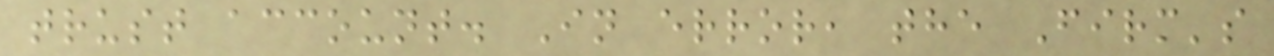trust account. In error, the Firm's
